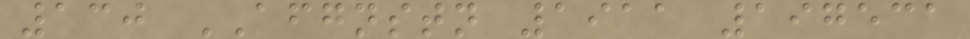130 AFGNSTN 1911 197531
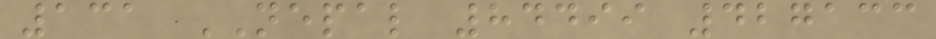131 NEPAL 84499 427133
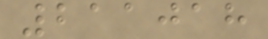211018
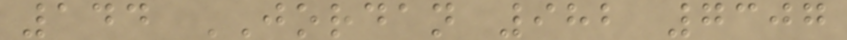144 JORDAN 982 7307
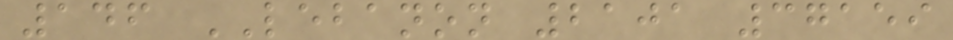146 LEBANON 2101 37159
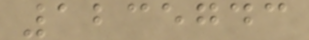1235743
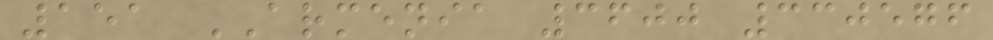151 ARMENIA 3600 330576
